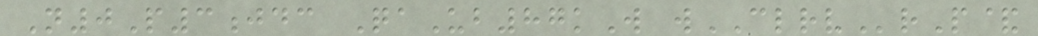N0P3jdc QaUb87kW wCLRVrP&
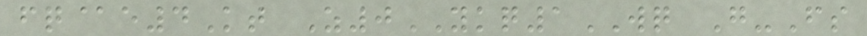fq@e4Kt Z0YKQ1WQ G-Fs
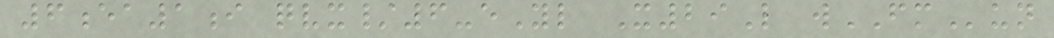6ea1i qvx/6-eYl X29L wFMun
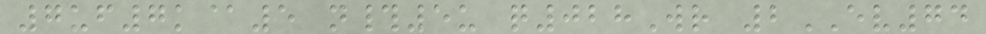7uf7k@5 n#5u q028Wr 2EV74
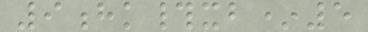9hk#xb*5
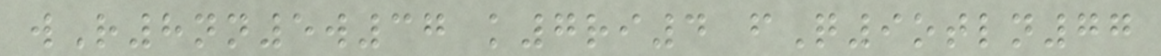wR8nn5w37 k7ri4 fQ9otln77
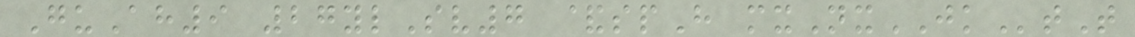GuAh9 27ylSv7 &spH mxNxJKtT
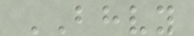BHVY
